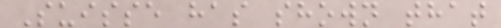Suisse has shown that
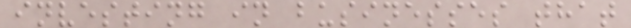investing in businesses that
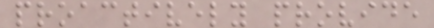proactively provide
